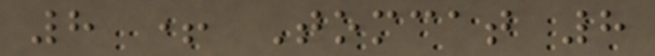8 + Tomcat 8
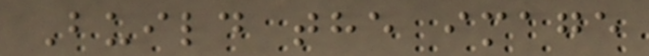Build the image
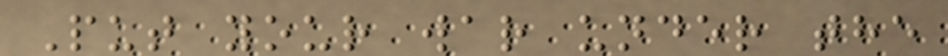Put your war under the
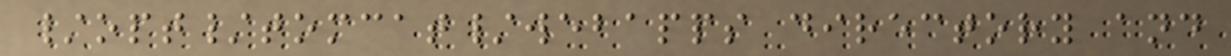/opt/tomcat/webapps directory and
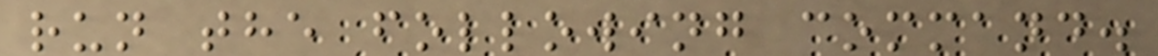run the following command.
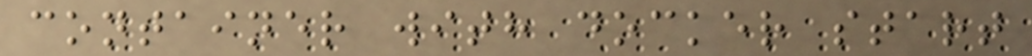container with docker start
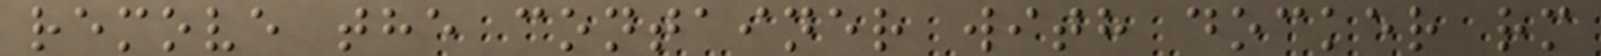remove the container with docker rm
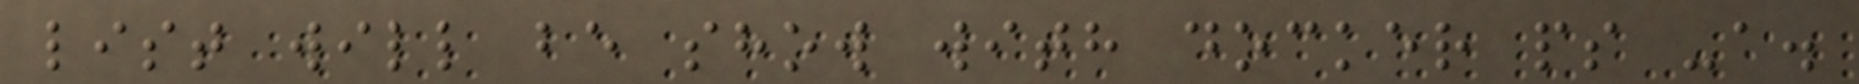list will be show with docker ps -a.
